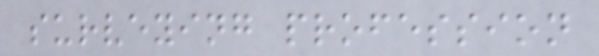surveying profession
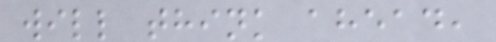will think ahead,
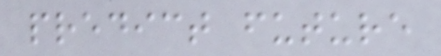predict future
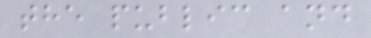the public and
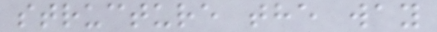structure the way
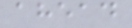ahead
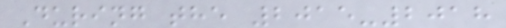During the 2015-2018
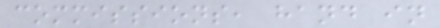commissions, hand in
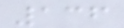136
